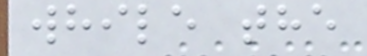while the
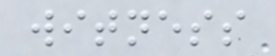witness
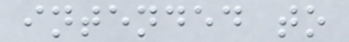intended to
